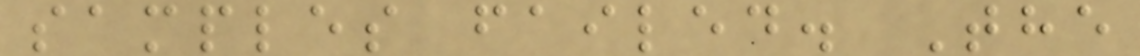samples failed. The
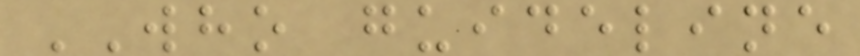WHO guideline
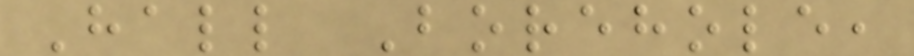Hall Borehole,
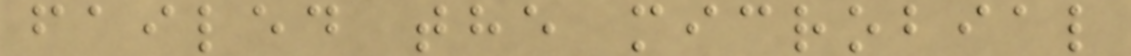failed the microbial
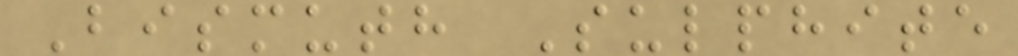Bismuth Sulphite
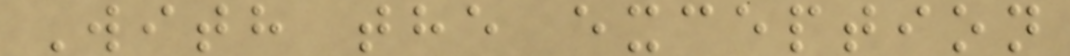With the exception
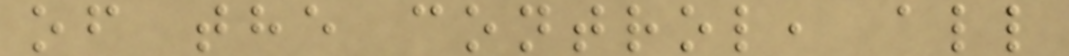of the control, all
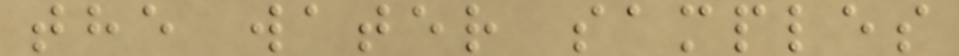the water samples
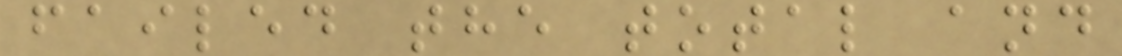failed the total and
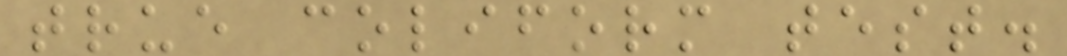true coliform test.
